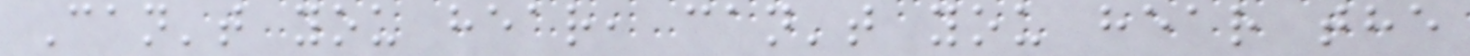Can't you hear, can't you hear the
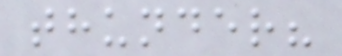thunder?
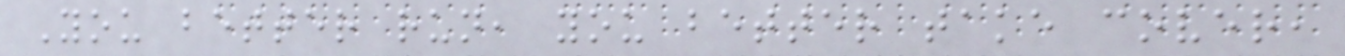You better run, you better take cover,
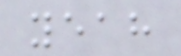yeah
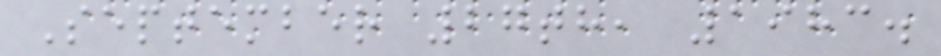September 27th, 1983.
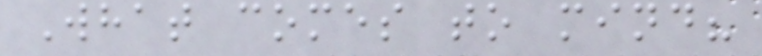What comes to mind?
